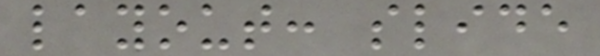layout: slide
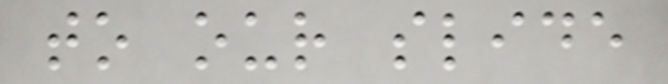to our slide
